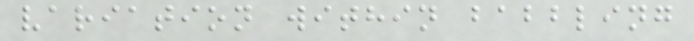variation within babbling
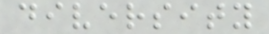diversity
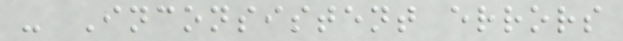- Inconsistent errors
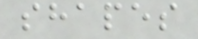shapes
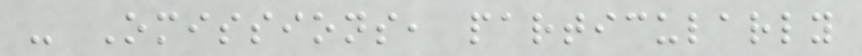- Omissions, particularly
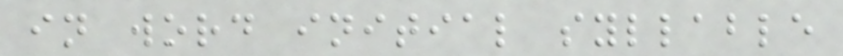in word initial syllable
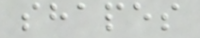shapes
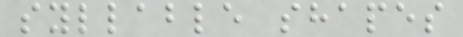syllable shapes
